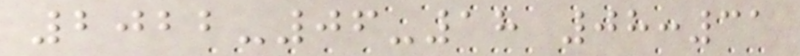2022-06-18 08:31
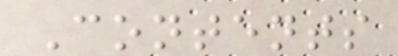Contents
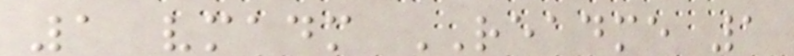1 vmadm README 1
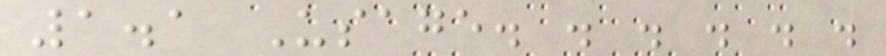1.1 Usage. . . . . .
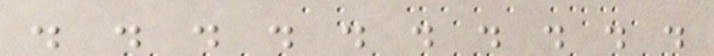. . . . . . . . . .
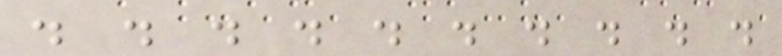. . . . . . . . . .
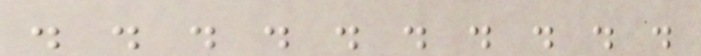. . . . . . . . . .
